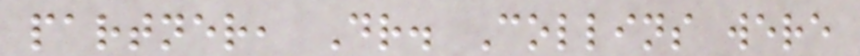partner, Dr. Collins were
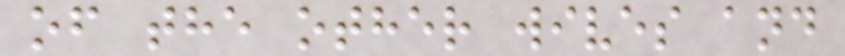of the other wives and
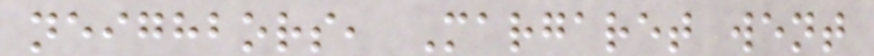neighbors, Margaret went
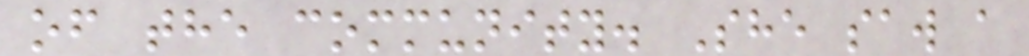of the community. She saw a
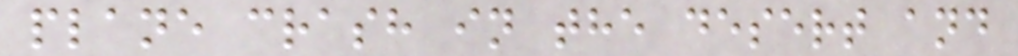plane crash in the desert and
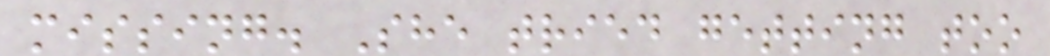missing. She tried getting too
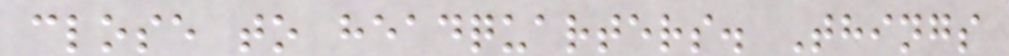close to headquarters. Things
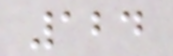124
